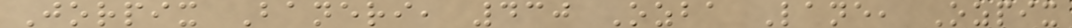Jorpix Baneri, 430 Ozba Lane, Ozpix
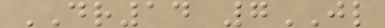DR14 7JL
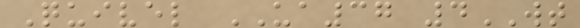Quivel UA37 4WT
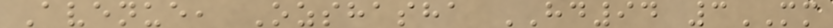Avenue, Ozshasha HD94 3MM
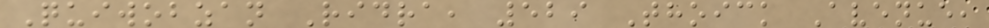Quiwobzan Ridra, 529 Thoick Avenue,
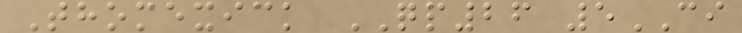Thomexick QP26 5CI
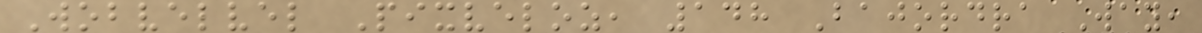Wobvelvel Pixveloz, 148 Bajordra Way,
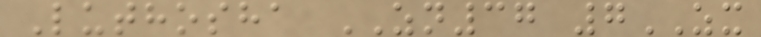Luthosha ZN37 7ZX
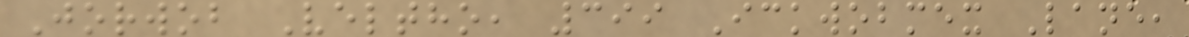Jorwob Veltho, 399 Ickwobmex Lane,
